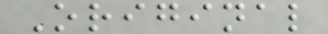Original
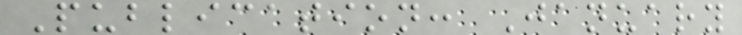Publication: January
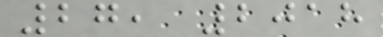27, 2018
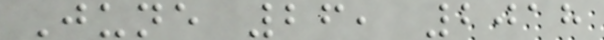June 26, 2018
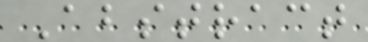Abstract
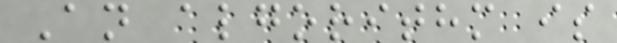An algorithm is
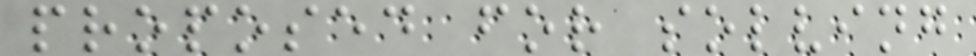proposed for solving
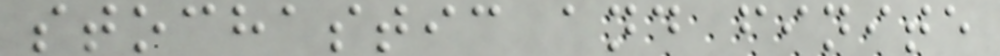stochastic and finite
